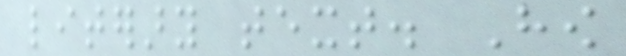literary text. How
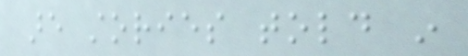are stories told in
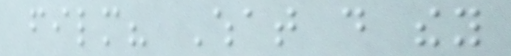film? What do they
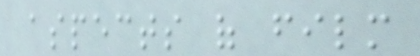aspects of film
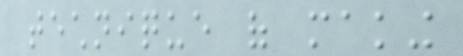technique of making
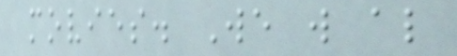movies. We will also
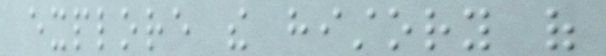explore the history of
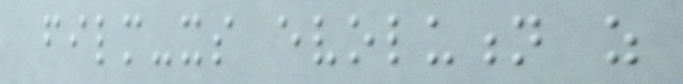film-its evolution as
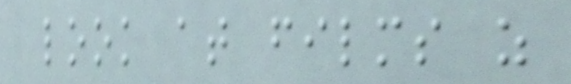look at films as
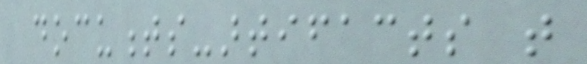documents-artifacts that
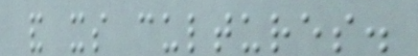and its cultures.
